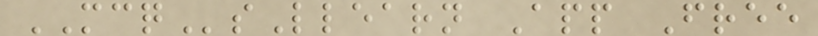MCQsLlearn App Free
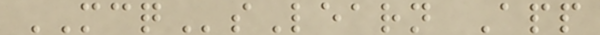MCQsLearn App
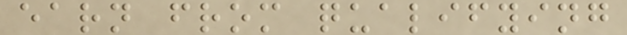earn from qualifying
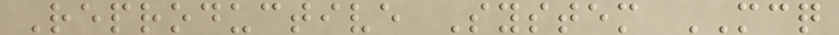Reproductive System MCQ
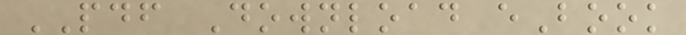PDF Download eBook
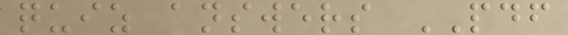quiz answers PDF
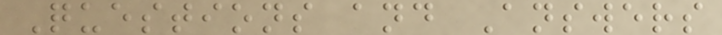Questions and Answers
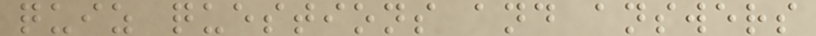quiz questions and answers
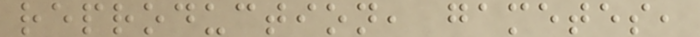reproduction, gametes,
